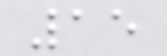15
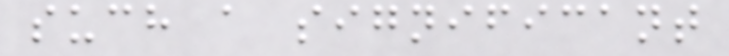such a significant
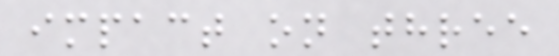impact on three
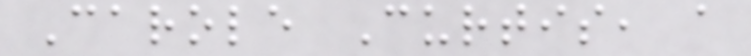Carole Curtis, a
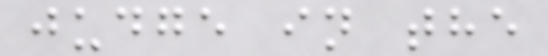judge in the
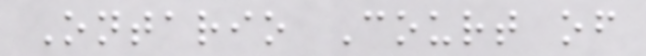Ontario Court of
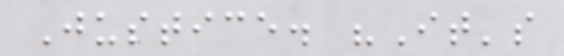Justice. "It's
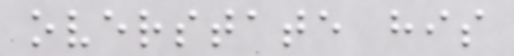overstate his
